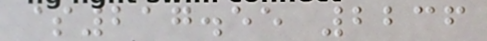$217.55 2236
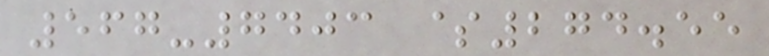567-7403 $274.55
